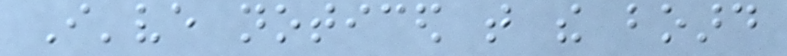I've noticed that the board
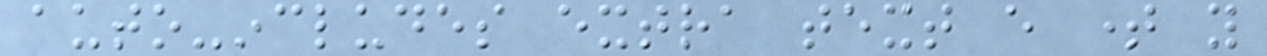auto-includes extra text every time you
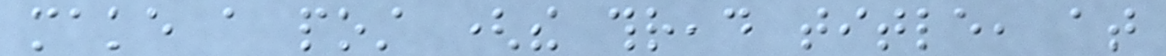make a post (the thread title, at
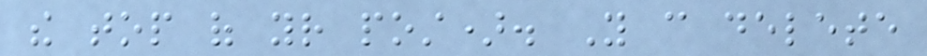the top of your post). You can delete
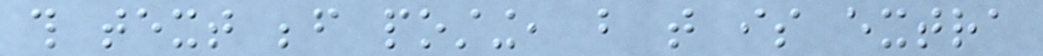this text before posting, but that is extra
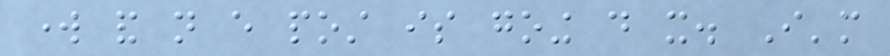work and not every post is going do it. I'm
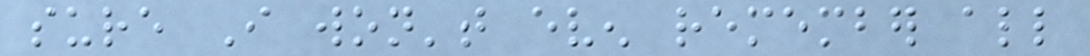sure I won't even remember all
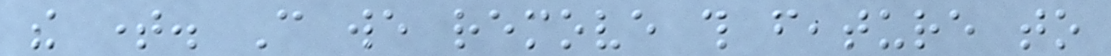the time. Can we remove this feature to
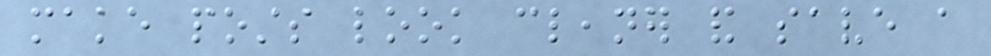make posts look cleaner and save a
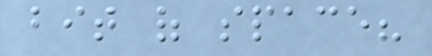bit of space?
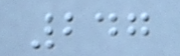247
